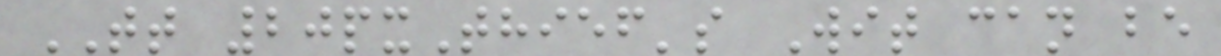TT 20pxThief's Wit can be
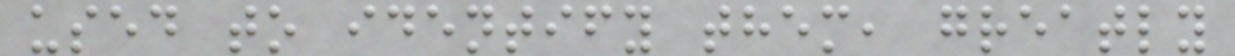used to identify them, greatly
